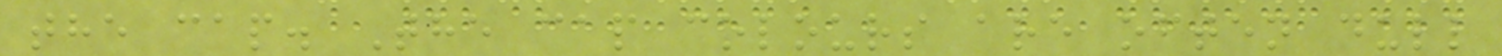the cap. The cap colours are often dull
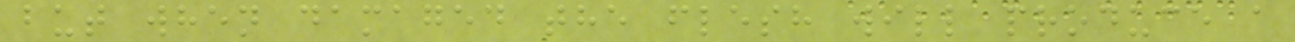but when damaged the flesh will produce a
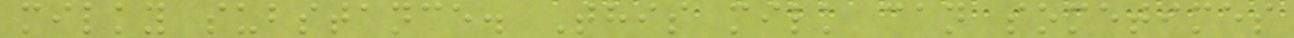milky substance. This milk can sometimes
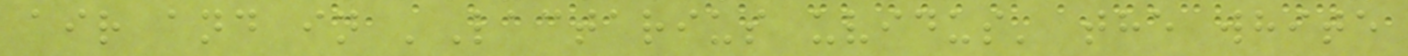air and in 'Lactarius uvidus' the white
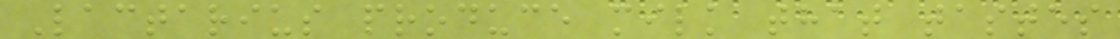Lactarius produce milk that tastes
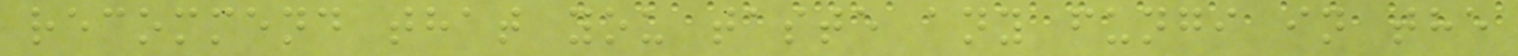recommend that you taste any fungi in the
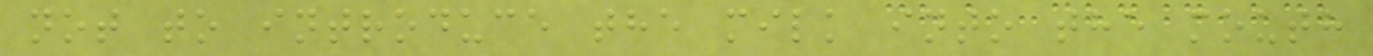not to introduce the milk into the mouth
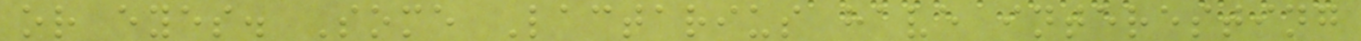or eyes. Some Lactarius have interesting
